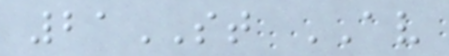21ST AV
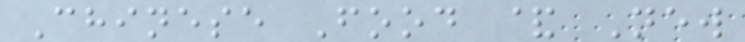Chinese Food & New
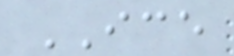ICE
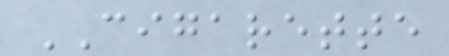CIGARETTE
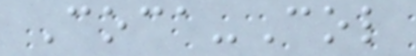Coca-Col
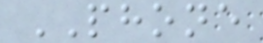PHONE
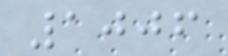1006
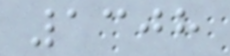1308
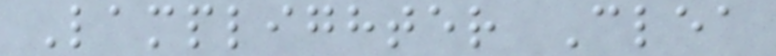Lamplighter Clea
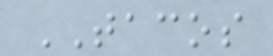TACOS
